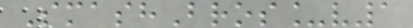SmashBros_v1
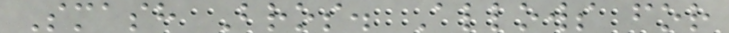Smash Bros. Allows for
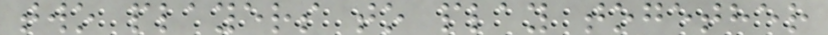two players to play together
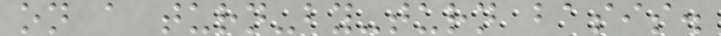on a turn-by-turn basis.
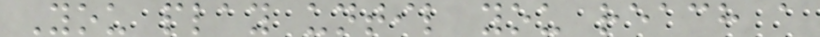You play until you reach a
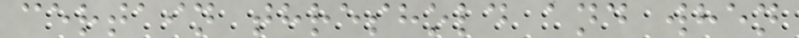certain threshold and when
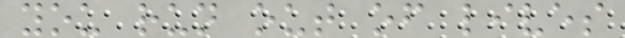you run out of lives
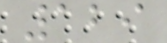129
